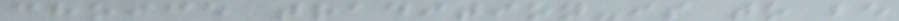choice tradition-is to be
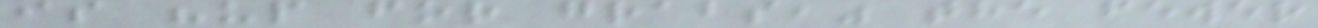is "up for grabs," the fewer
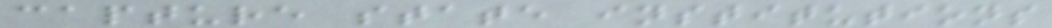capture state institutions
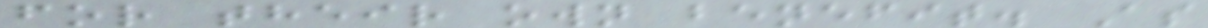for their own benefit. As
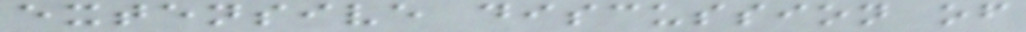extensive discussion of
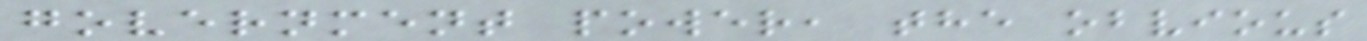government power, the obvious
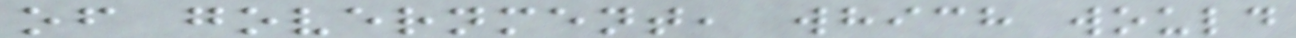of government, which would
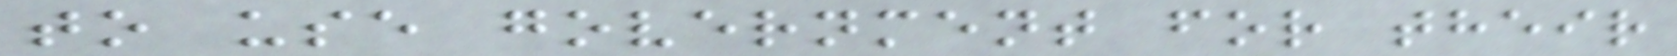to use government for their
